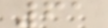61
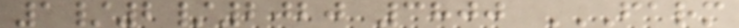1/2/2020 3800 FARM
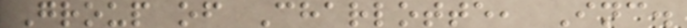Group of Charlotte, Inc.
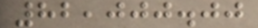82,000.00
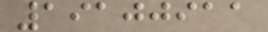19100911
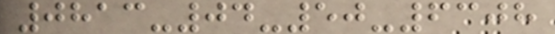0813-04-50-6308
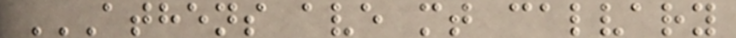ATHENS AVE MT CALVARY
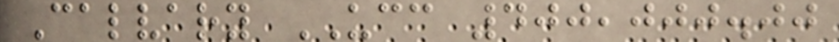Calvary UCC 400,000.00
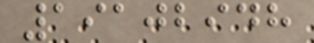19102948
